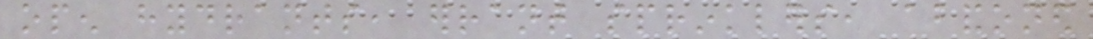open hydrants, errant sprinklers, abandoned
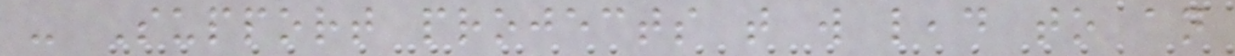- Support projects that will lead to an
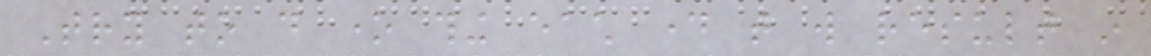Try to do one thing each day that will result in
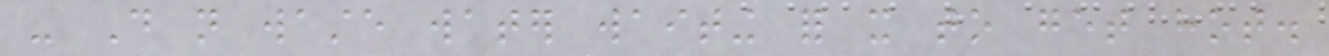- Do not waste water waiting for it to get hot.
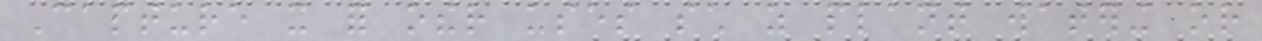Capture it for other uses such as plant watering or
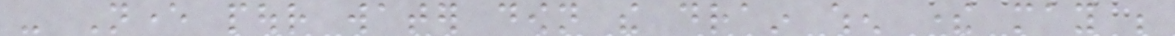- Never pour water down the drain when there may be
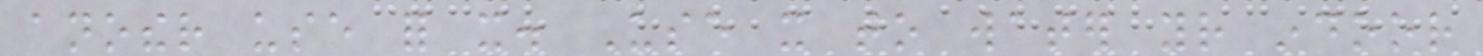another use for it. Use it to water your indoor
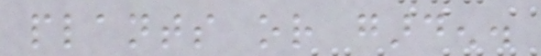plants or garden.
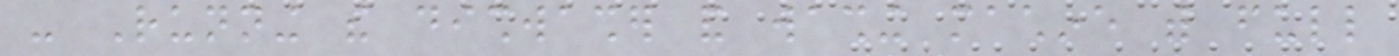- Running the dishwasher and washing machine with full
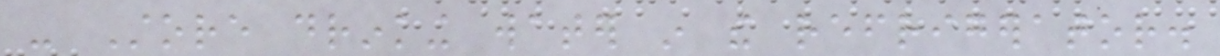- Store drinking water in the refrigerator.
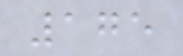175
